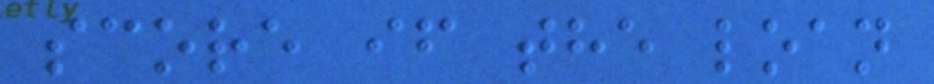score if the loan
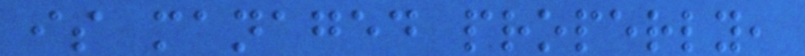is managed properly,
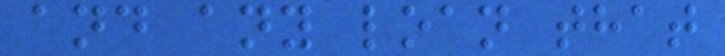and any loan that
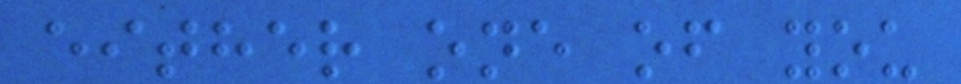either one of you
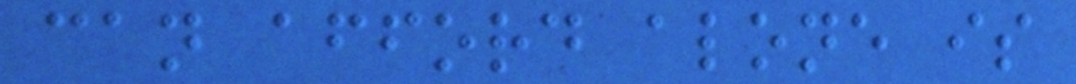can afford alone is
